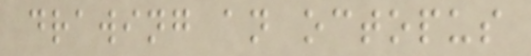drawing an octopus
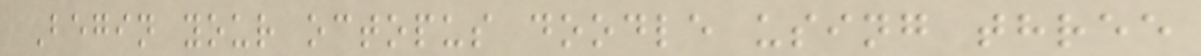Begin your octopus doodle using three
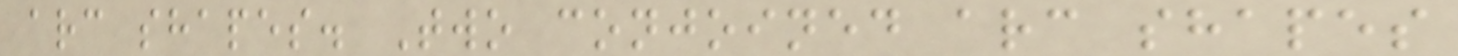arc shapes. Two conjoined arc shapes
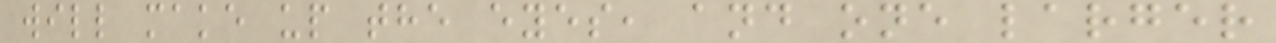will make up the eyes, and one larger
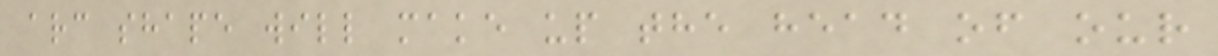arc shape will make up the head of our
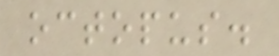octopus.
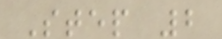Step 2
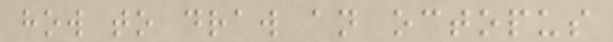how to draw an octopus
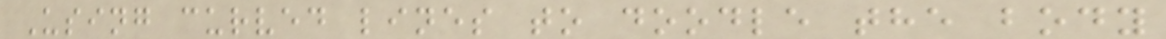Using curved lines to doodle the body
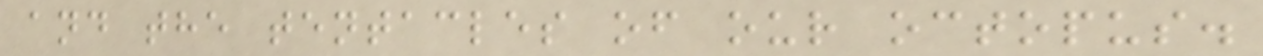and the tentacles of our octopus.
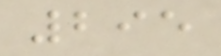295
